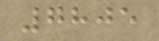7805
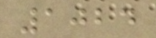1024
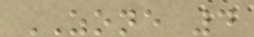ZONE 4
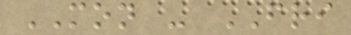MON - FRI
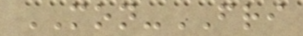MON-FRI
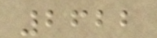2622
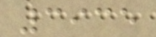3935
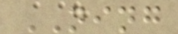NING
